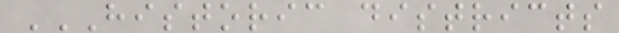HISTORIC DISTRICTS
